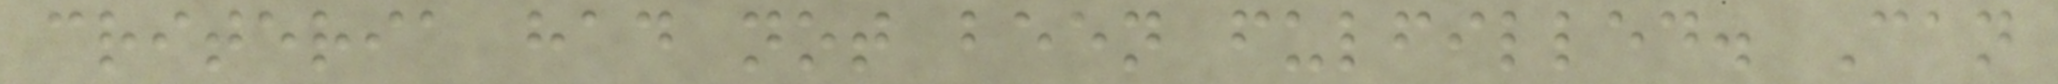criteria had not been fulfilled. Can
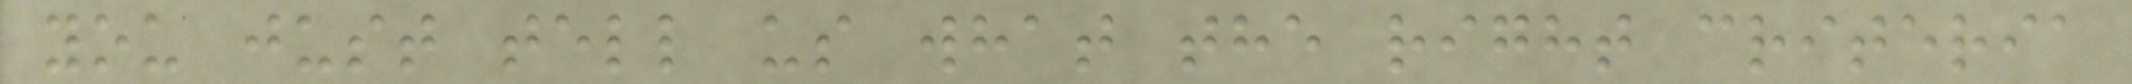you just tell us what the right criteria
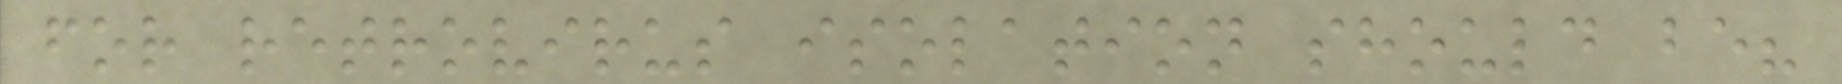for retrovirus isolation should be?
